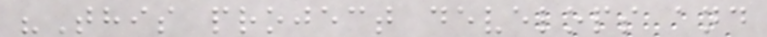"This project develops and
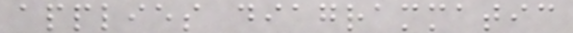applies diagrammatic
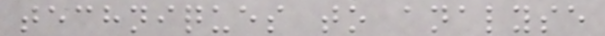techniques to analyse
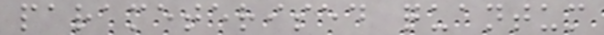parameterised quantum
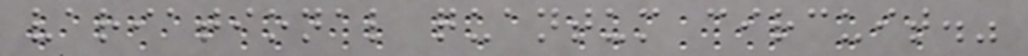variational quantum circuit."
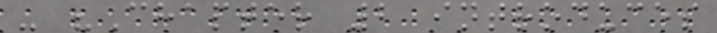- "Chapter 2 introduces
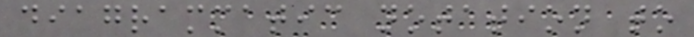diagrammatic notation to
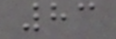83
